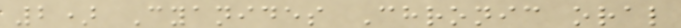2) Cyanides Chronic oral
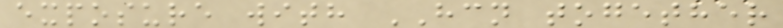exposure with HCN together
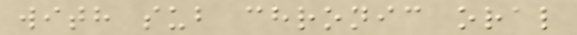with sub chronic oral
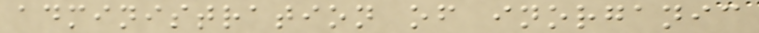administration of inorganic
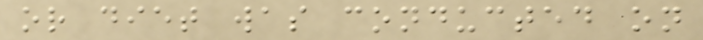or diet was conducted on
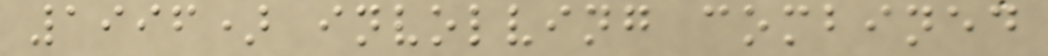1996) involving combined
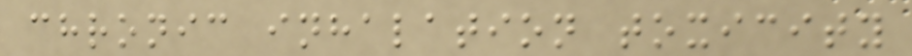chronic inhalation toxicity
